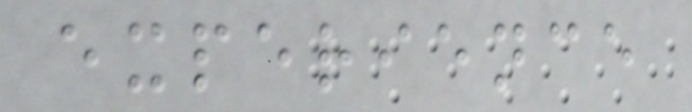experience
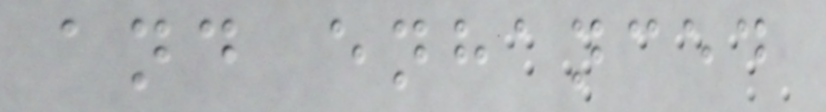and enhanced
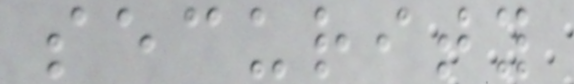security
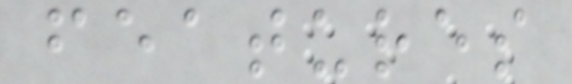features
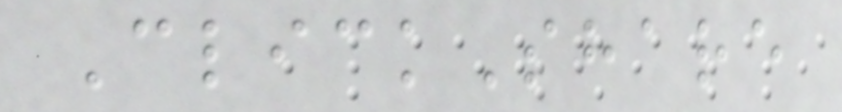ClickShare
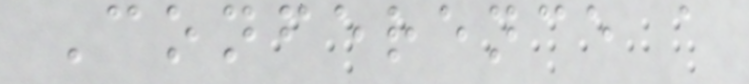Conference a
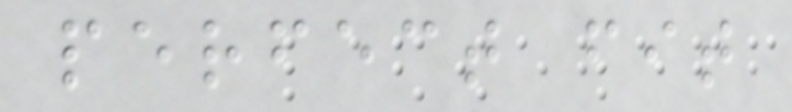perfect fit
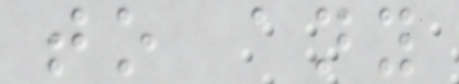to any
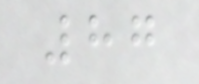87
